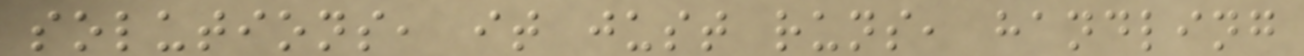solutions, it just runs, handling
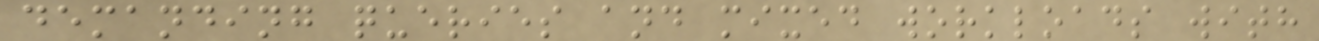demanding queries and mixed workloads with
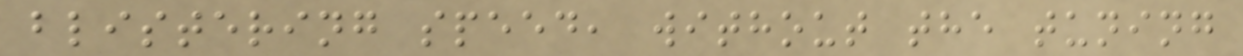blistering speed, without the tuning
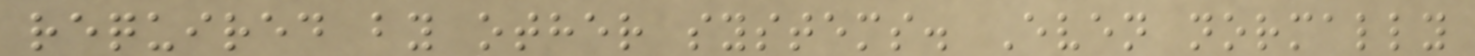required by other systems. Even normally
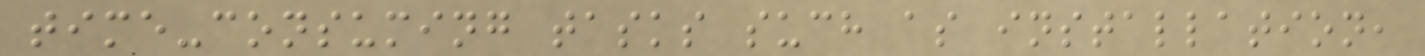time-consuming tasks such as installation,
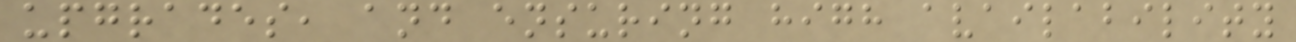upgrades, and ensuring high availability
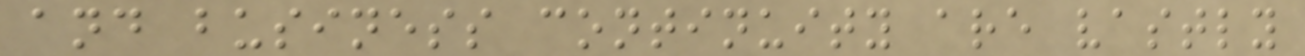and business continuity are vastly
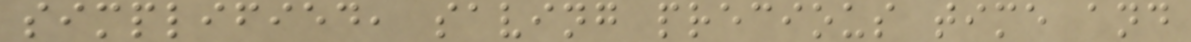simplified, saving precious time and
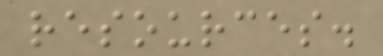resources.
